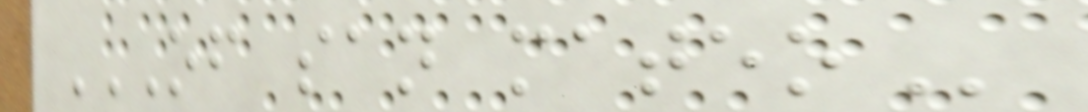OF SAN MATEO
